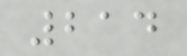214
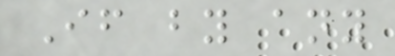If by any
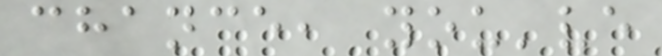chance, you've
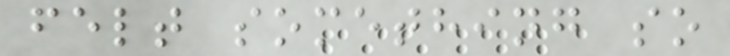felt something so
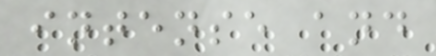intense and
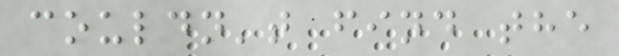couldn't find the
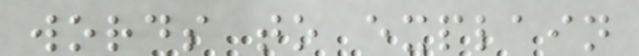words to explain
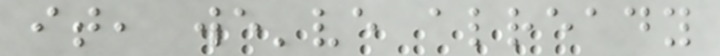it, we've already
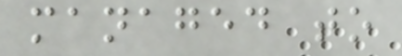managed to
